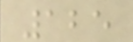125
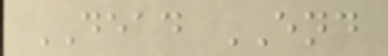DEAD END
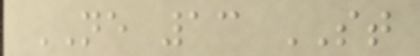NE 13 ST
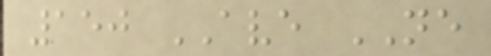150 AVE NE
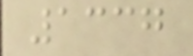1337
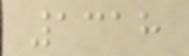1318
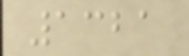1321
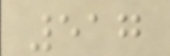517
